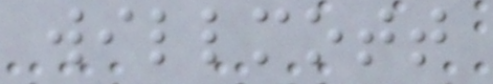willmott
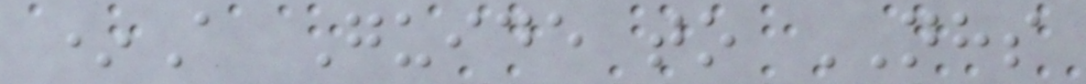*A Guide to NHS
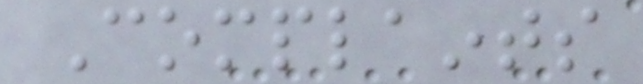Complaints
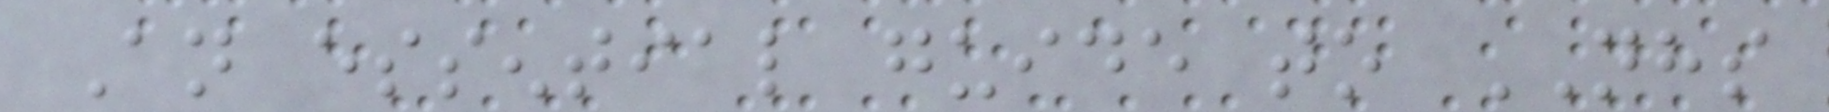An essential guide to NHS
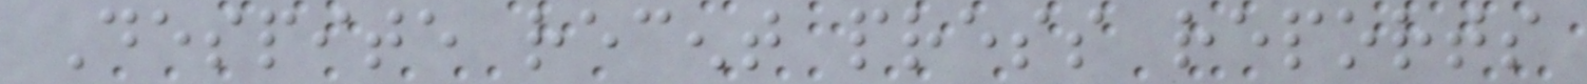Despite recent press reports
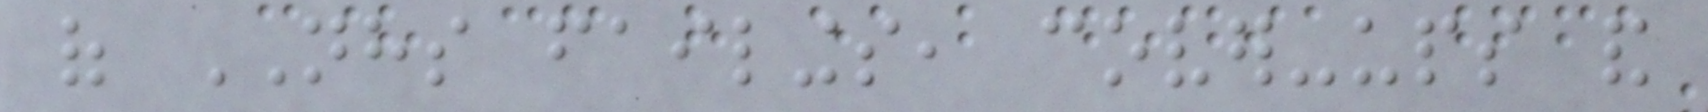of NHS failings, cover-ups and
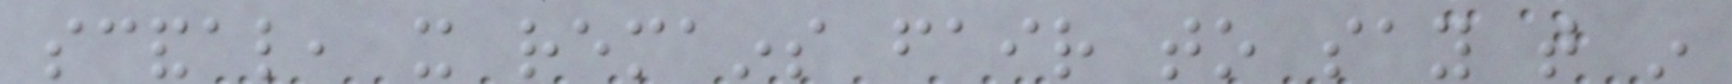scandal, it remains fair to say that in
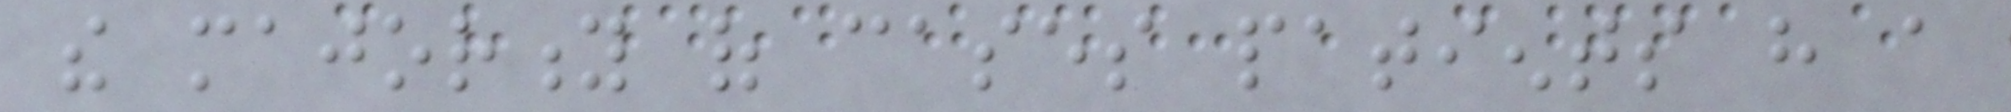the majority of cases patients have a
